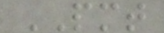PMT
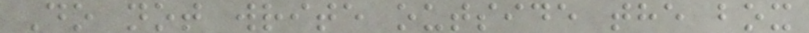Do not write outside the box
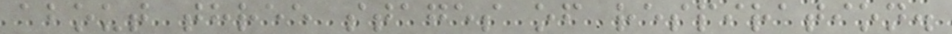about three stages of respiration.
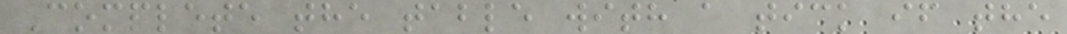Complete the table with a tick if the
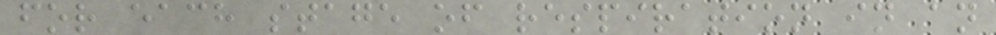for each stage of respiration in an
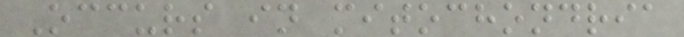Occurs in mitochondria
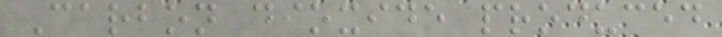Carbon dioxide produced
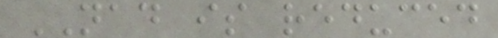NAD is reduced
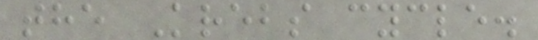the Krebs cycle.
